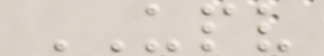UPV
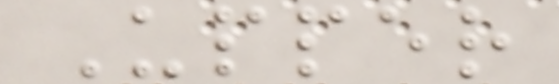Upper
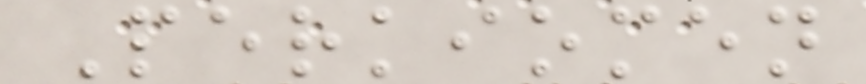Perkiomen
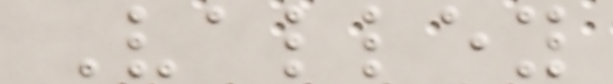Valley
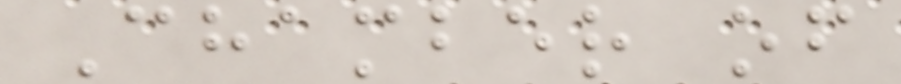Chamber of
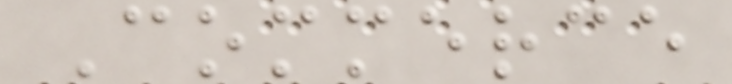Commerce
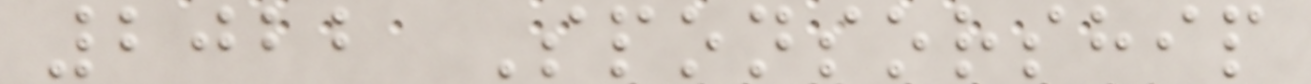2022 Sponsorship
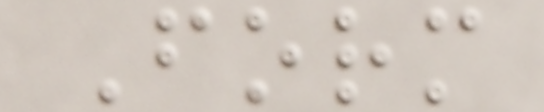Form
